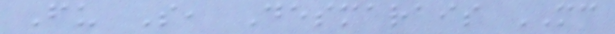Fu S, Desmarais MC
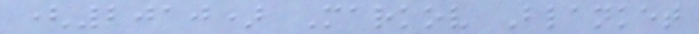(2010) Markov Blanket
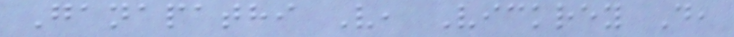Ganapathi V, Vickrey D,
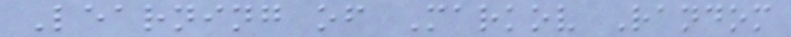Learning of Markov Random
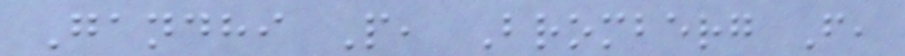Gandhi P, Bromberg F,
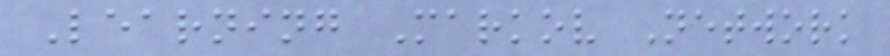Learning Markov Network
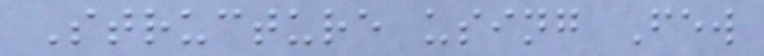Structure using Few
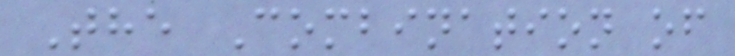The Combination of
